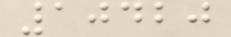10420
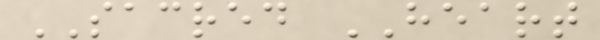SACRED HEART
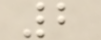2
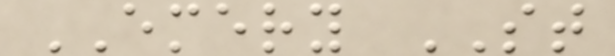EMERY ST
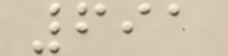691
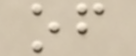of
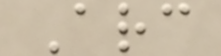Arc
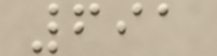691
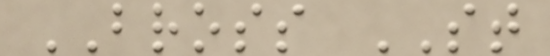BROSS ST
